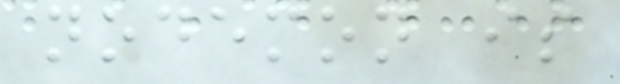nodemon is
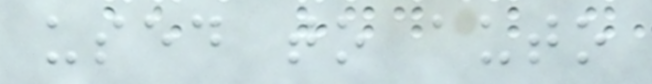used to auto
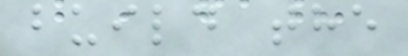build the
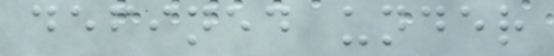defined under
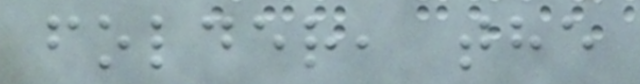folder, the
